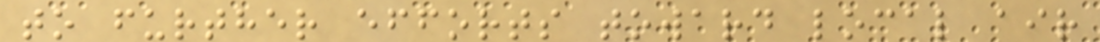to further efforts toward local air
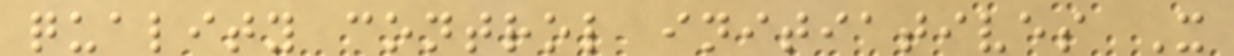quality control initiatives X
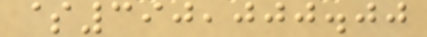$390,000.00
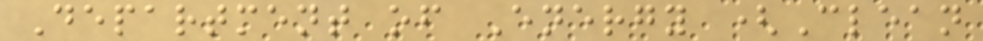Department of Energy (Clean
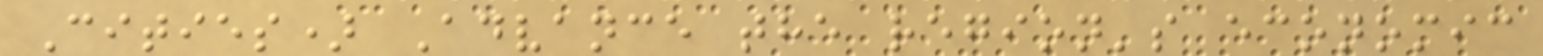Cities) Advance the region's economic
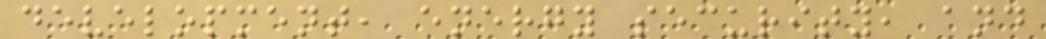development, energy security, and
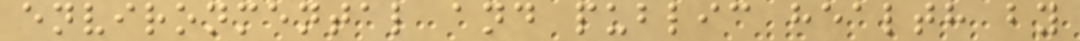environmental and public health by
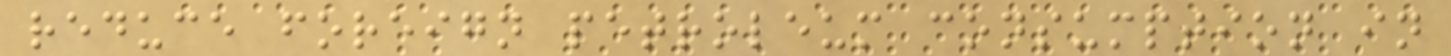reduce foreign petroleum consumption in
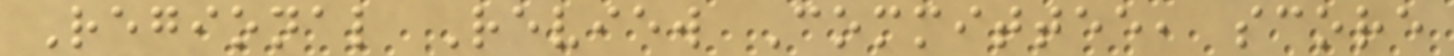Regional Review Committee, score
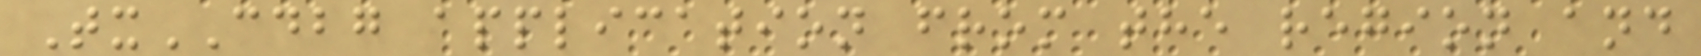TxCDBG application from the region and
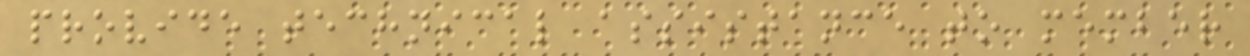provide technical assistance to member
